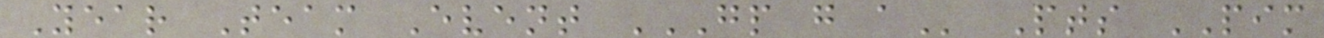Year Team Event GP G A Pts PIM
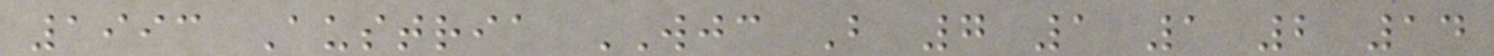1993 Austria WJC B 7 1 1 2 14
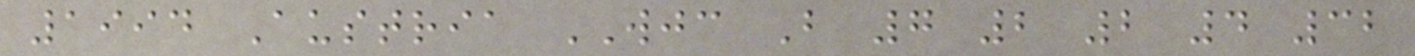1994 Austria WJC B 7 2 2 4 32
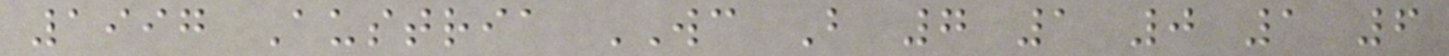1997 Austria WC B 7 1 0 1 6
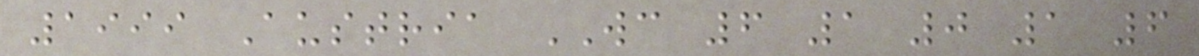1999 Austria WC 6 1 0 1 6
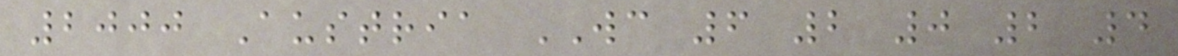2000 Austria WC 6 2 0 2 4
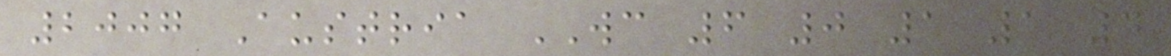2007 Austria WC 6 0 1 1 4
